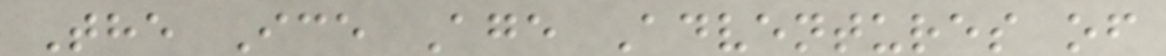The Ice Age Adventures of
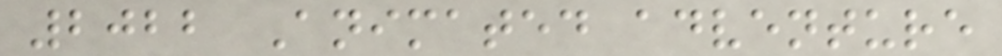2022 Animated adventure
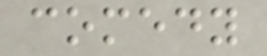comedy
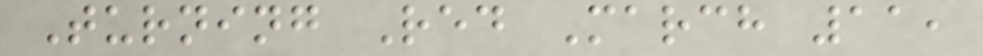Turning Red March 11,
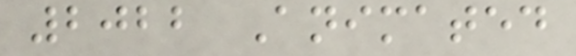2022 Animated
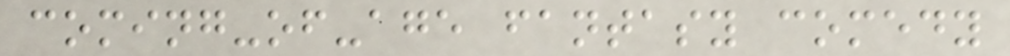coming-of-age fantasy comedy
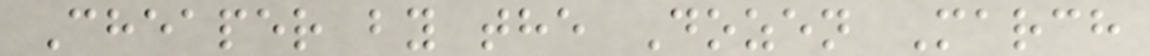Cheaper by the Dozen March
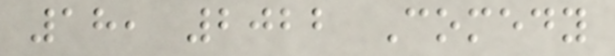18, 2022 Comedy
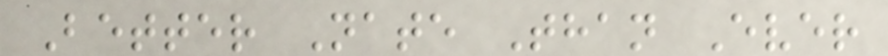Better Nate Than Ever
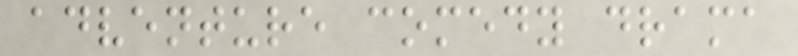adventure comedy drama
